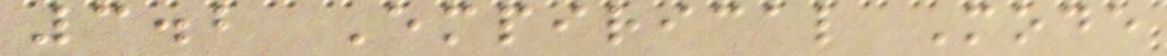3.2 Empirical Mode
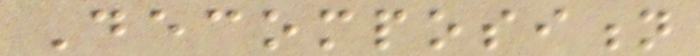Decomposition
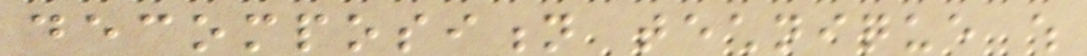decomposition technique which
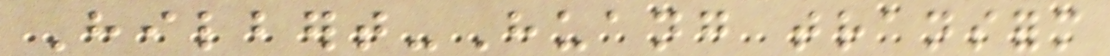Hilbert-Huang transform
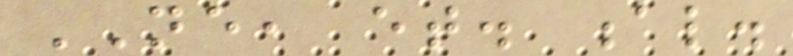NE, et. al.
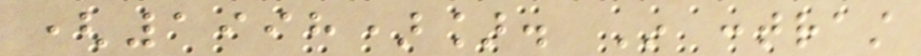(1998)]. In contrast
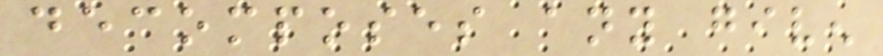decomposes any given
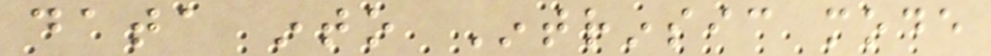data into Intrinsic mode
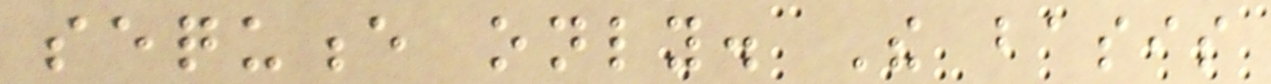sequence only. The basis
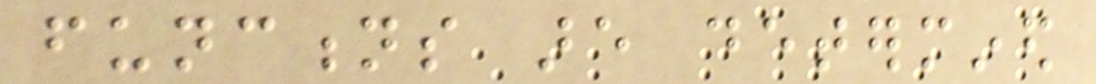functions are determined
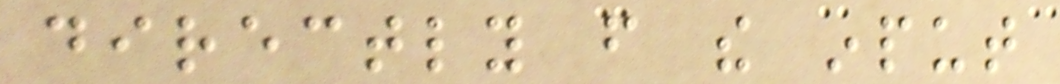directly from the input
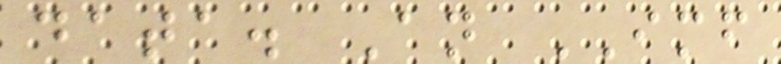data. An IMF
